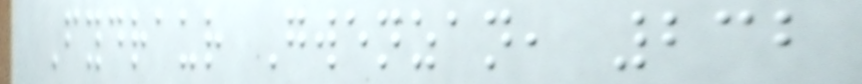Fydraur Gwenzan, 232
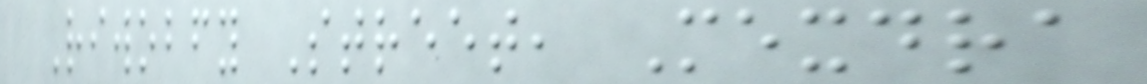Riwobfy Street, Mexdra
